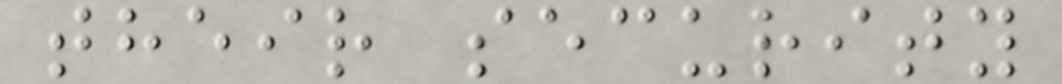their security
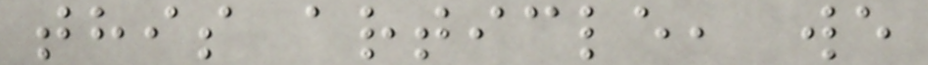this article, we
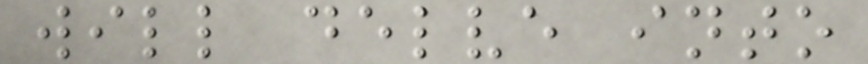will delve into
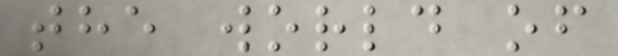the world of
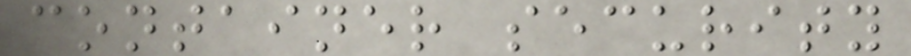container security
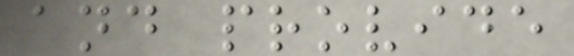and provide
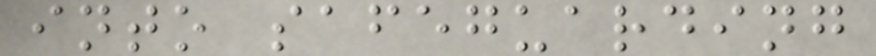into safeguarding
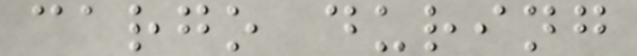cargo during
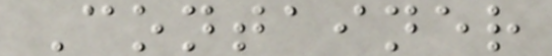Container
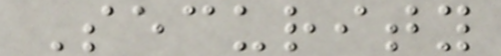Security
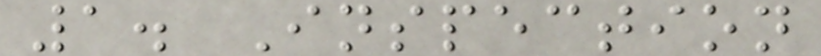1. Inspection
